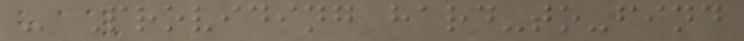- Providing hard-to-find
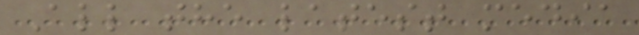All the latest media
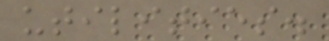utilities.
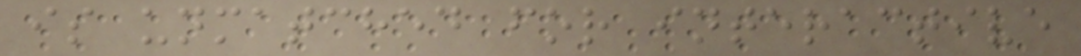is unmatched for interactive
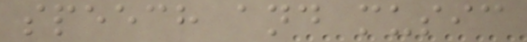speech and music
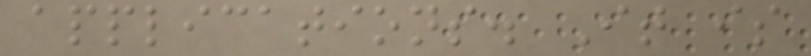applications. It is
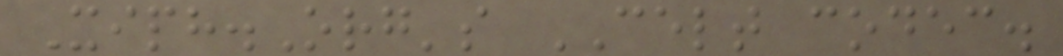Xiph.Org's CELT codec.
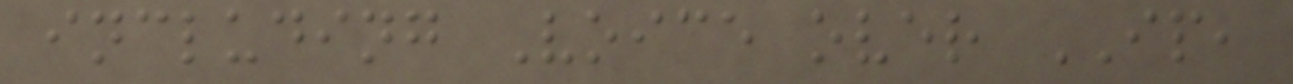including Voice over IP,
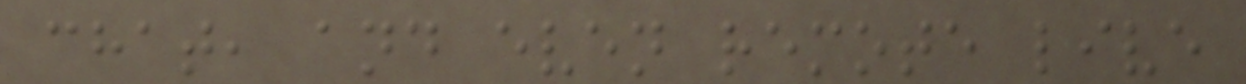chat, and even remote live
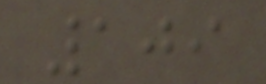109
